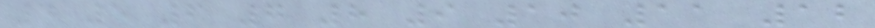4 5 6 7 8 9 10 11 12
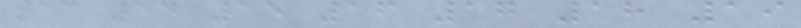13 14 15 16 17 18 19
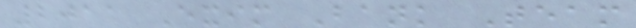2011 Exim Bank Team
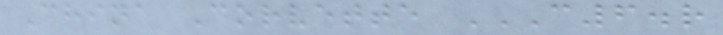China Corvette C6.R
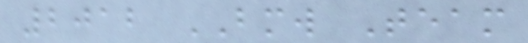2012 BMW Team
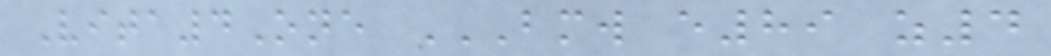Vita4One BMW E89 Z4
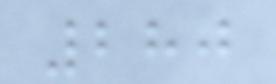280
